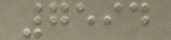7594
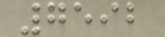7592
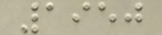1950
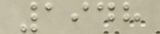1948
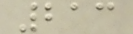213
